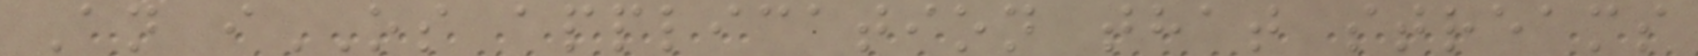An iOS application that streams
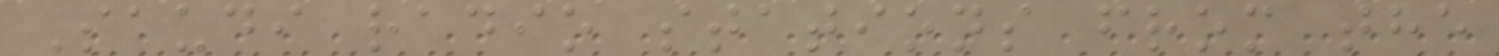Saudi radio stations from the
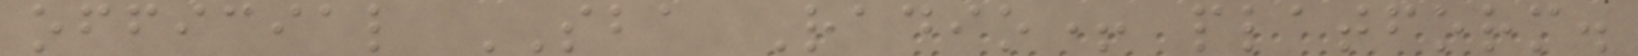official SBA Radio+ platform.
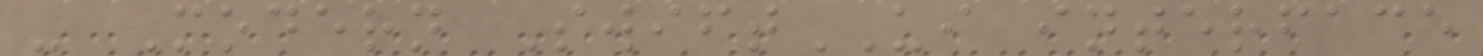- Modern SwiftUI interface
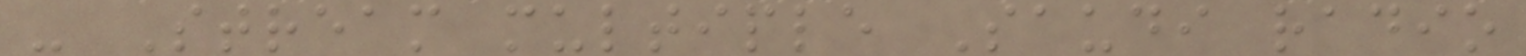- Stream multiple Saudi radio
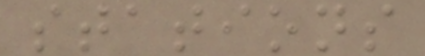stations
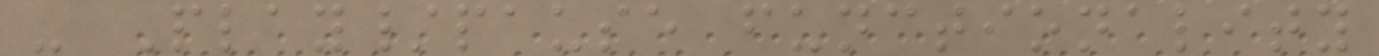- Play/pause functionality
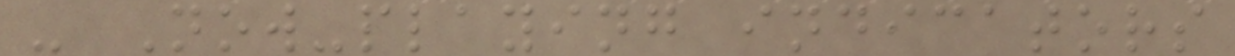- Now-playing indicators
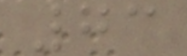73
